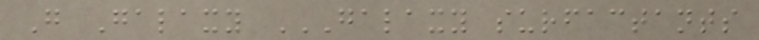G Galaxy GALAXY SURFACTANTS
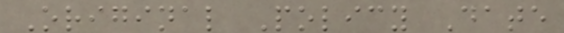Original Policy Date
